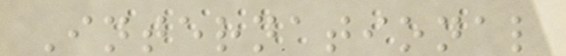International
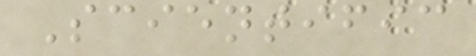Scientific
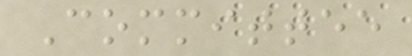Committee
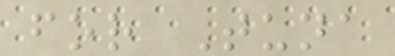for Tuna
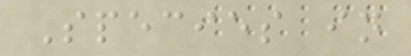Species in
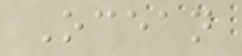Ocean
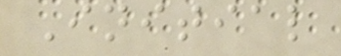Initial
